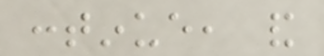continue, and
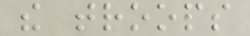the troops
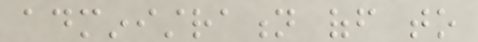administration off to
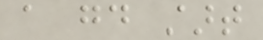a good start
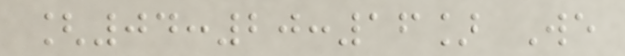[04:20:16] We
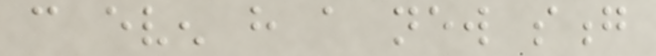can even have a new song
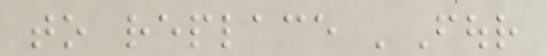to replace 'Four
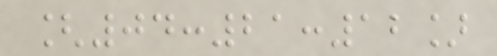[04:21:12]
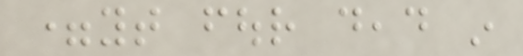=yt four dead in
